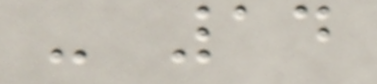- 14
